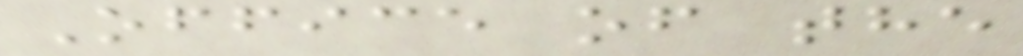Office of the
